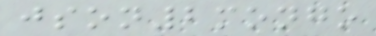json2mongo
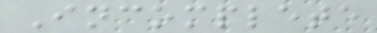Incomplete
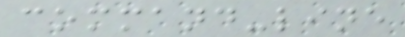command-line
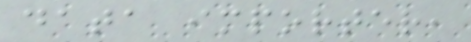data importer,
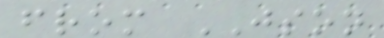from JSON
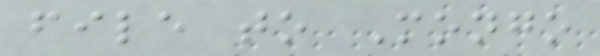file to Mongo
